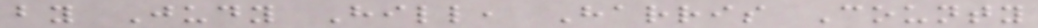by Judy Hill, Harris County
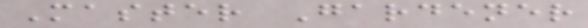Master Gardener
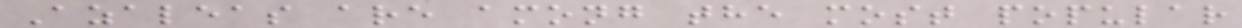Azaleas are among the most popular
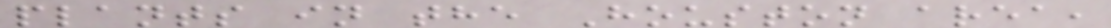plants in the Houston area,
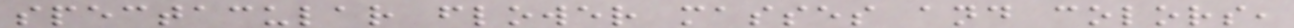spectacular flower masses and colors,
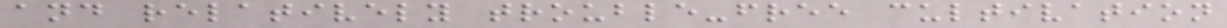and relatively trouble-free cultivation
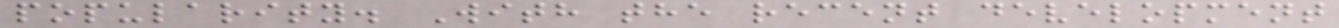popularity. With the recent development
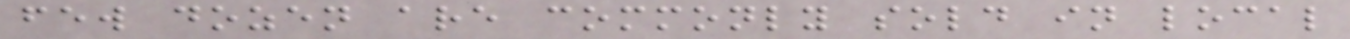few dozen are commonly sold in local
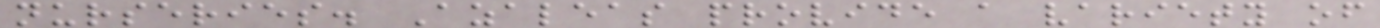nurseries. Azaleas provide a variety of
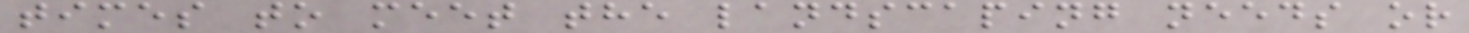times to meet the landscaping needs or
